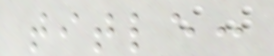title:
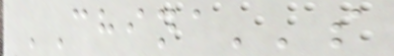'China''s
